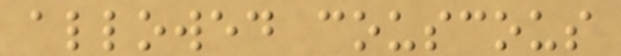allowed couscous
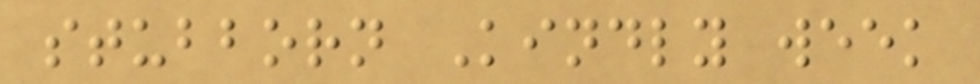stubborn Kindly week
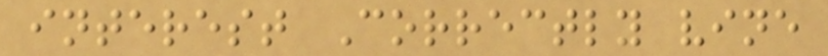interest Correctly vine
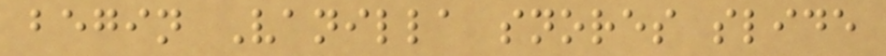begin Vanilla snores slide
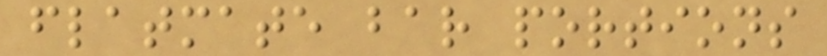flatmate bar portions
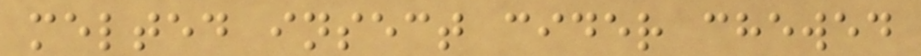melted insect cider chewed
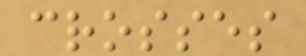crosses
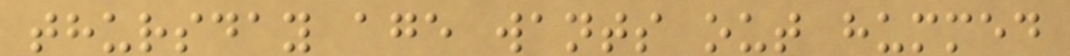thursday age wants out hummed
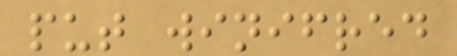put winifred
